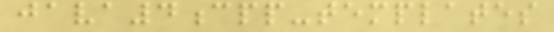java4cpp-templates
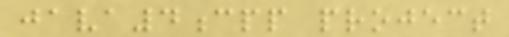java4cpp project
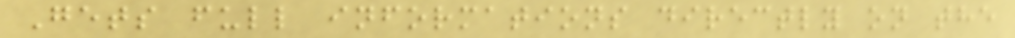Gets full informations directly on the
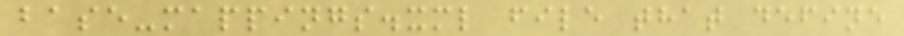base-mappings.xml file that define
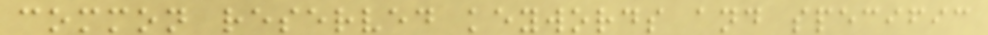common reserved keywords and specific
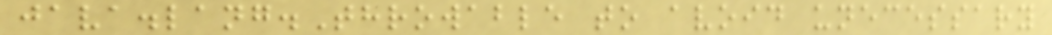java.lang.Throwable to avoid unecessary
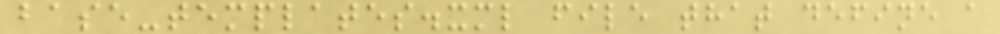base-templates.xml file that define a
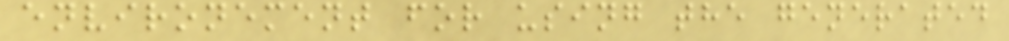environement for using the generated
